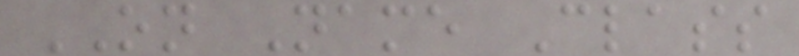ON Name Class
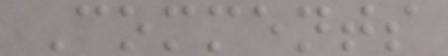Comments
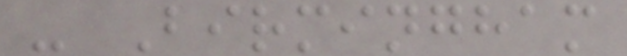- Birmingham
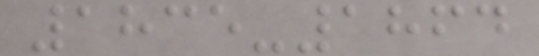1835-1864
